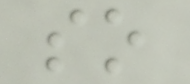so
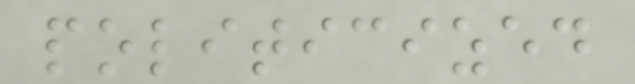politicized
